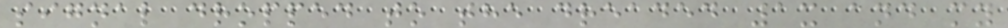signal dropped to the dreaded 1x and my
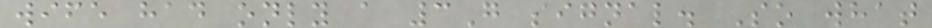wife had only a 3G signal. So what
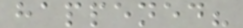happened?
